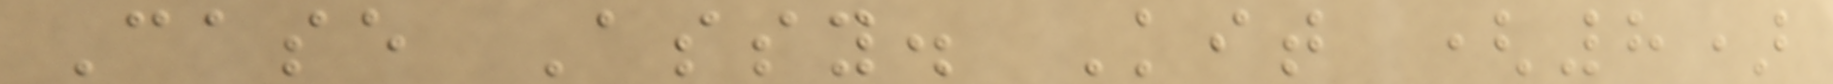Case Assy. Kit (8)
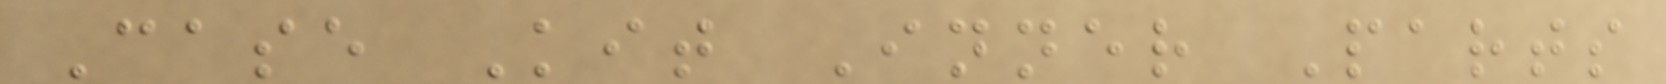Case Kit Inner Parts
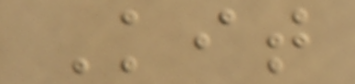Kit
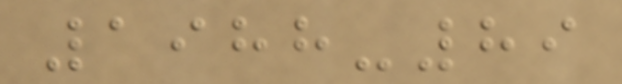1988-89
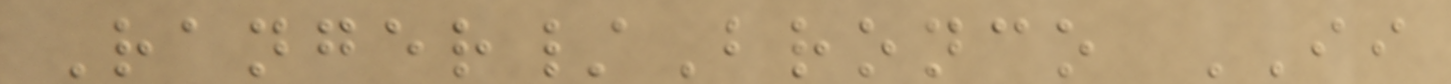Ranger/Bronco II
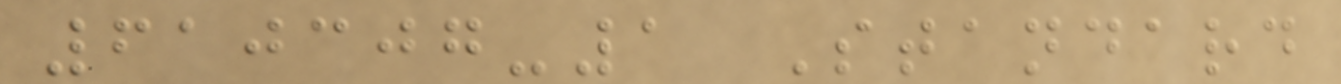610307-1 Standard
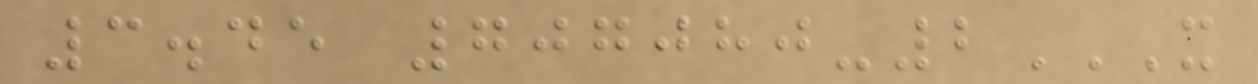3.45 707080-2X
